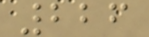226
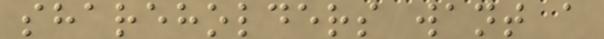shareholders want a
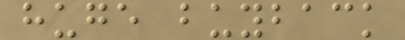huge buyback
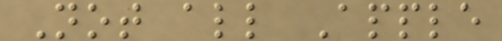Not all Apple
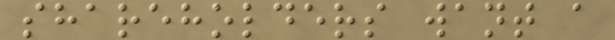shareholders want a
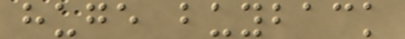huge buyback
